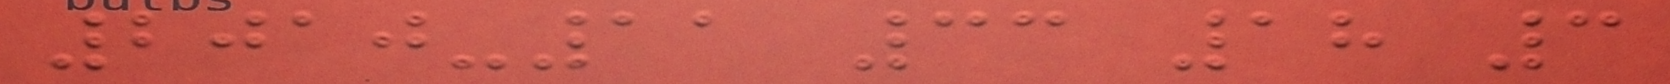2010-11 33 18 3
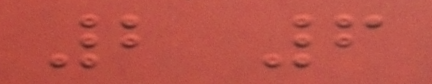2 6
